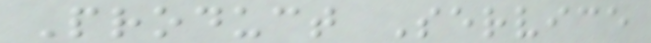Product Service
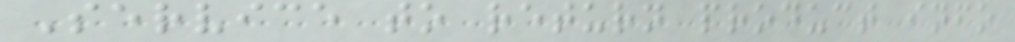Service to return product info
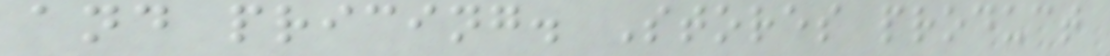and pricing. Stores product
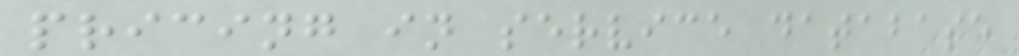pricing in service database
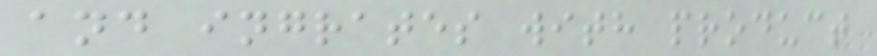and ingrates with product
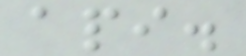api.
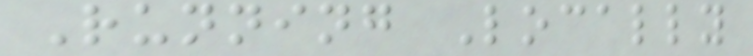Running Locally
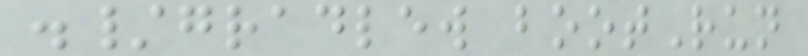./gradlew bootRun
